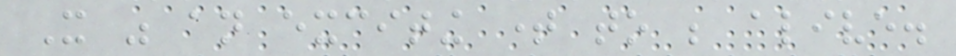It was an exciting time to be alive.
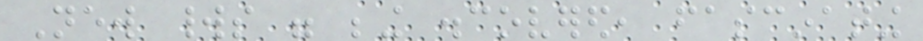New worlds were being discovered, fascinating
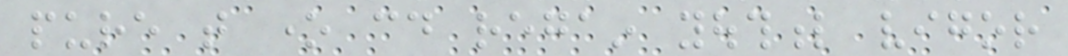pure that one could regain youthful vigor
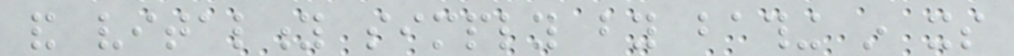and vitality simply by bathing in its
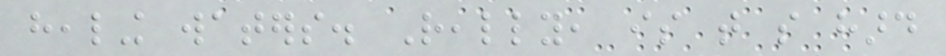healing waters. Really, is that so hard
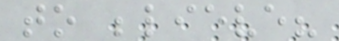to believe?
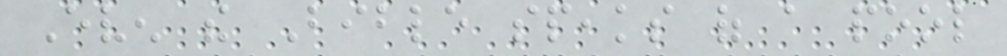Even the Bible speaks of a pool
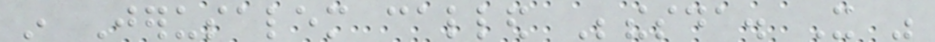in Jerusalem called Bethesda. It was
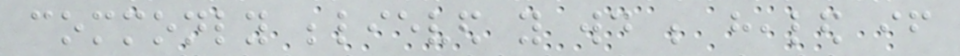commonly believed you would be healed if
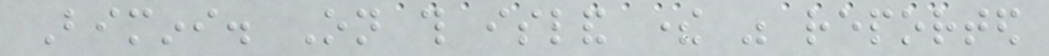Bimini. On this island there was reported
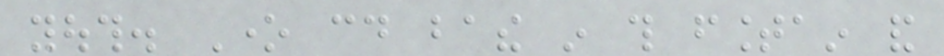youth. One could bathe in this fountain and
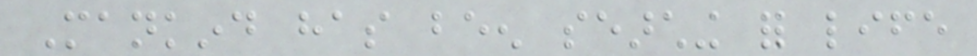Mankind has been searching for life
